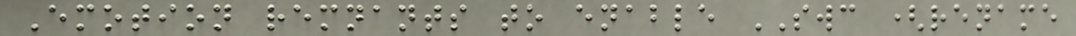Emotion remnants to enable SWC (rename
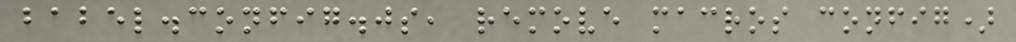babel.config.js, remove macros config)
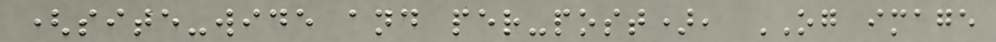(site-wide and per-post), OG image
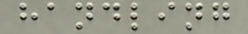handling
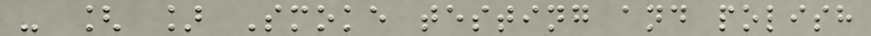- [ ] Smoke testing and polish
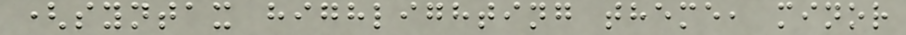(syntax highlighting theme, minor
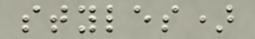styles)
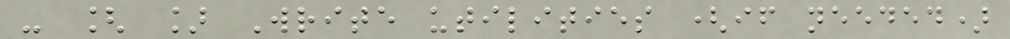- [ ] Write utilities (if needed)
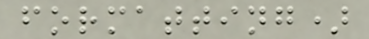formatting)
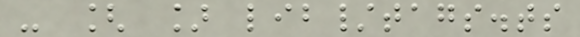- [ ] lib/tags.ts
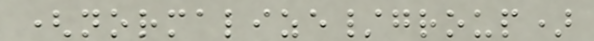(normalize/group)
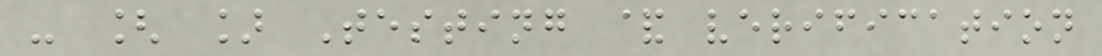- [ ] Testing & verification
